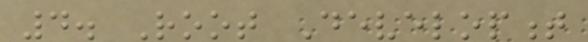4. Root Development
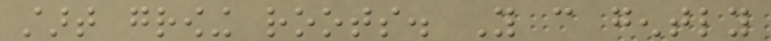start growing roots. You can gently
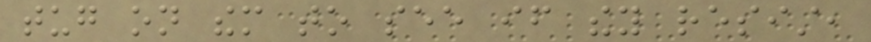tug on them to see if they resist,
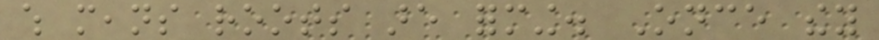which means roots are forming. Once they
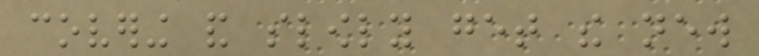covering and slowly get the new
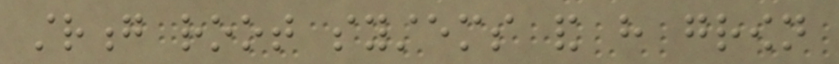strong root systems and have grown
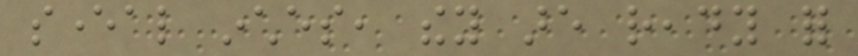several inches, they are ready for
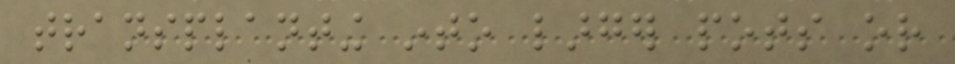transplanting into larger pots or
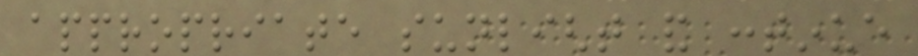appropriate sunlight and continue
